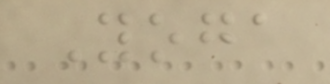Yoga
